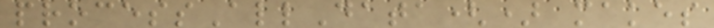processAllData() makes
